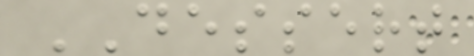DESSERT
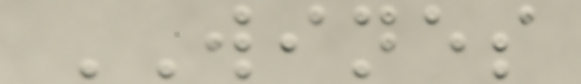WINES
